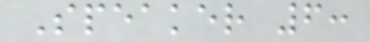Speaker 6:
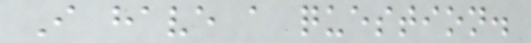I have a question.
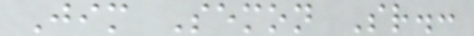Jim Semon Sr.:
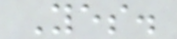Yes.
